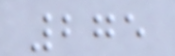275
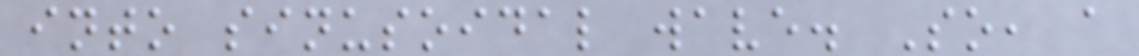into sinusoidal wave. So, a
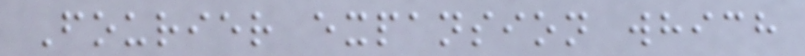Fourier expansion which
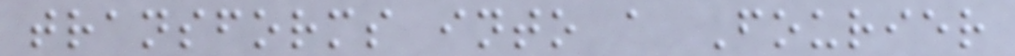transforms into a Fourier
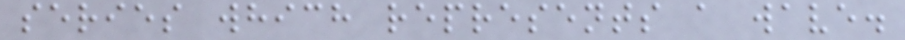series which represents a wave.
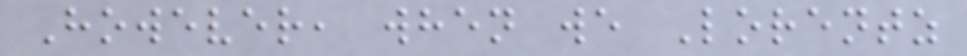However, when we Lorentz
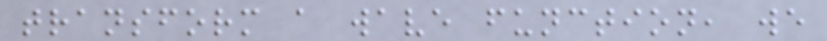transform a wave function, we
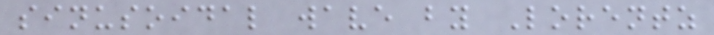sinusoidal wave by Lorentz
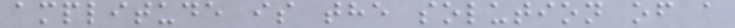amplitude is the solution of a
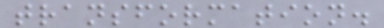transformation.
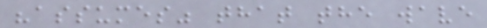"assumes" that the wave
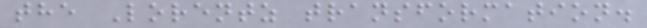the Lorentz transformation.
